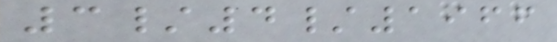3/4/1966
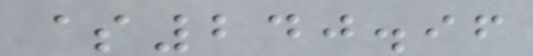$240.96
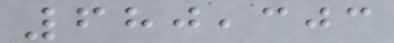680,303
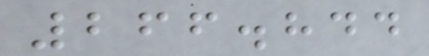266.844
